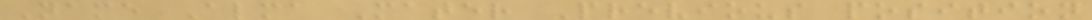Name Alma Mater Previous position
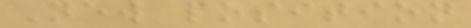New position
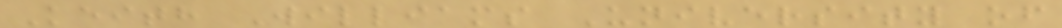Keith Williams University of
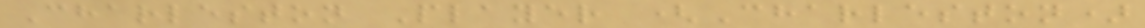Charleston Player (Charleston)
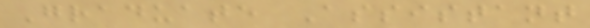Graduate Assistant
